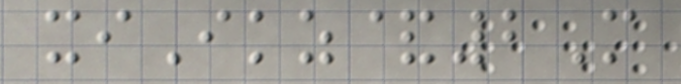xiIkz&2M
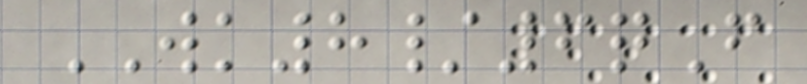WK8/6qF
